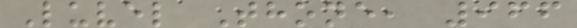Luvel Thone, 966
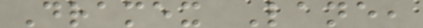Dramex Lane,
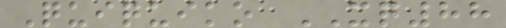Quiquiko XQ88
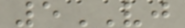5VJ
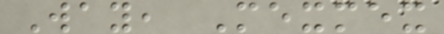Way, Mexmex
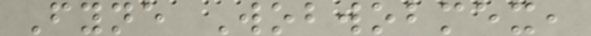Fyne Wobwobmex,
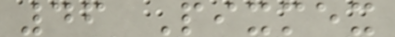46 Pixmex
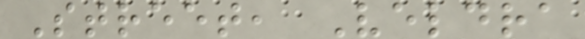Street, Veldra
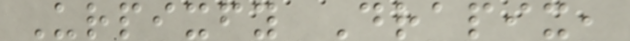Urpixfy Drapix,
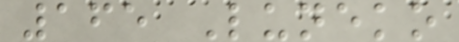165 Luneko
